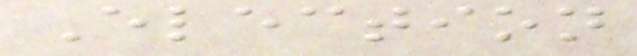Election
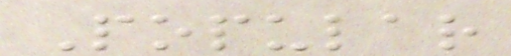Popular
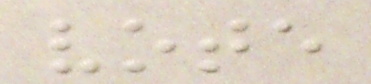vote
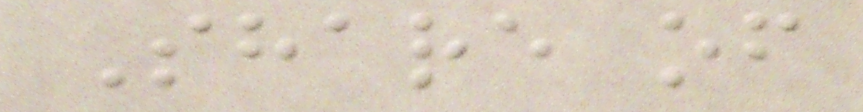Share of
